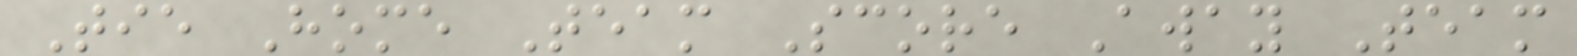Tie Home Team Score Away Team
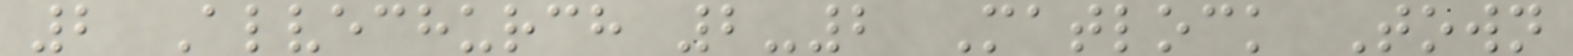2 Alvechurch 2-2 Matlock Town
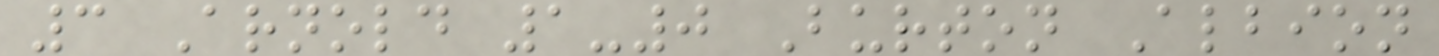3 Arnold 1-0 Burton Albion
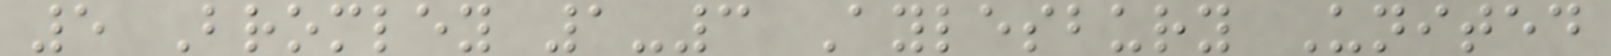5 Bromley 1-3 Aylesbury United
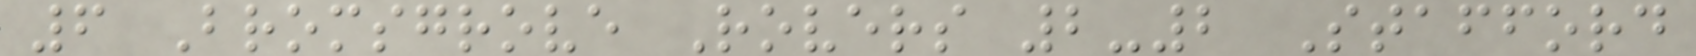6 Bromsgrove Rovers 2-2 Stafford
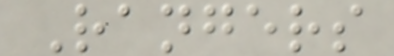Rangers
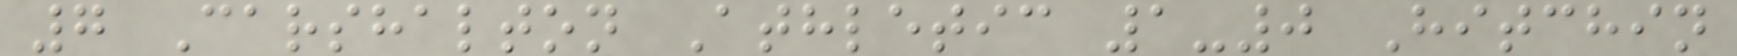7 Carshalton Athletic 1-0 Hitchin
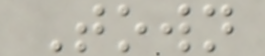Town
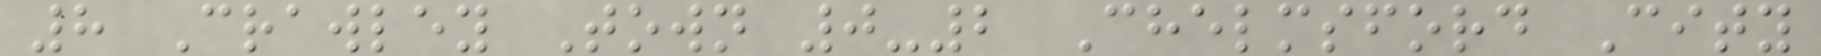8 Crawley Town 0-2 Chelmsford City
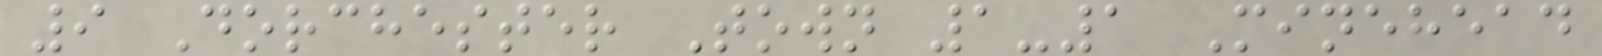9 Dorchester Town 1-1 Minehead
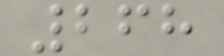268
